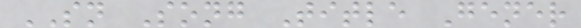SN Song Title Gener
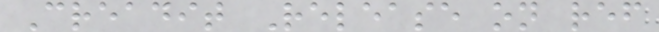Creadit Release on ref
